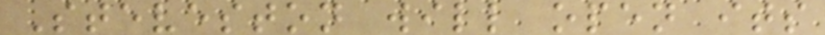Steveston will open its
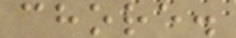chore.
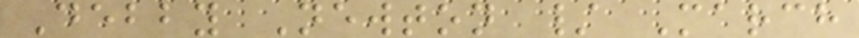Debby Newton / March
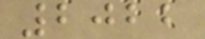2022
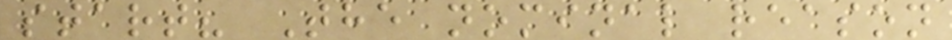start? The nominal reason
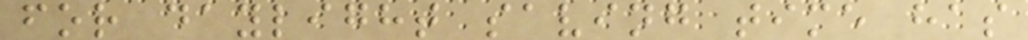for daylight saving time has
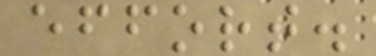effort.
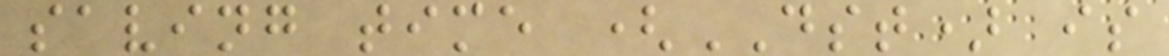saving time (DST) is
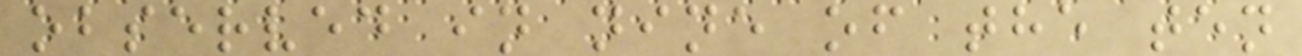observed in nine of the ten
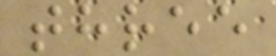three
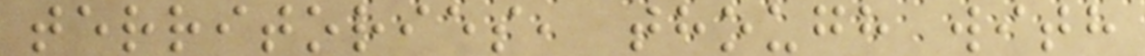territories, though with
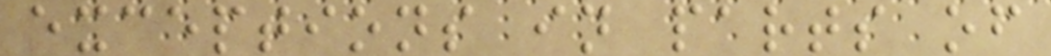exceptions in parts of
